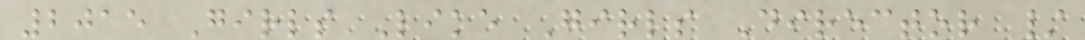2015 Girls Like Girls Director /
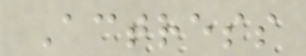Actress
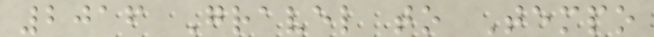2016 Gravel to Tempo
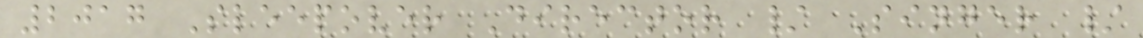2017 Sleepover Director / Singer /
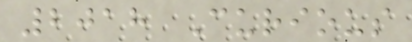2018 Curious
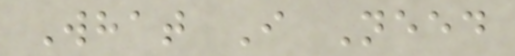What I Need
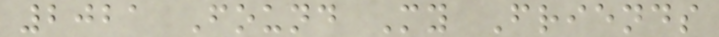2021 Found My Friends
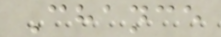Chance
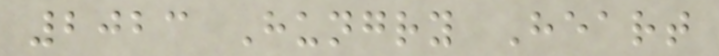2023 Hungry Heart
